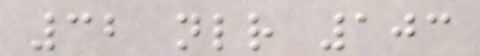32 nlr 103
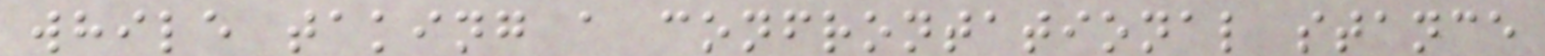while taking a confrontational stance
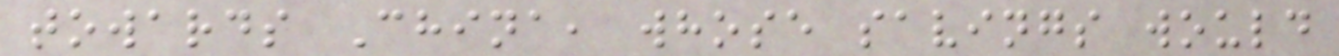towards China, whose savings would
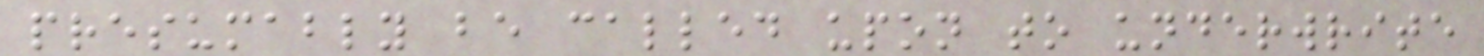presumably be called upon to underwrite
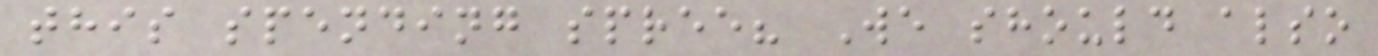this spending spree? We should also
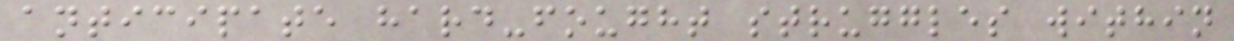anticipate hard-fought struggles within
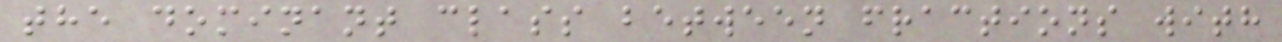the dominant class between fractions with
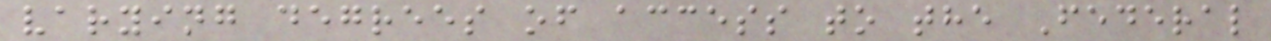varying degrees of access to the Federal
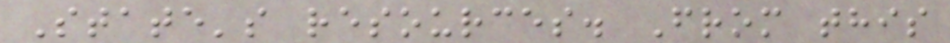State's resources. From this
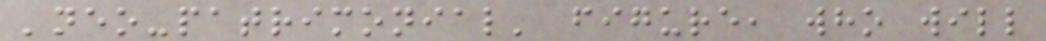'neo-patrimonial' figure, who will
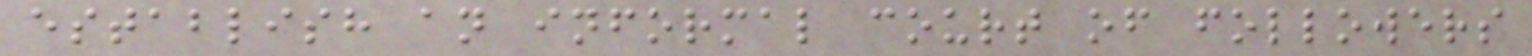establish an informal court of followers
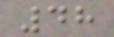48
